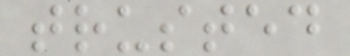trusted
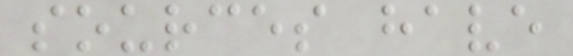sources have
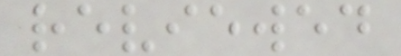reviewed
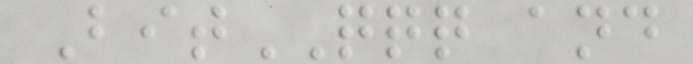BitQQQ and
